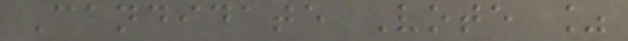Candidate Vote %
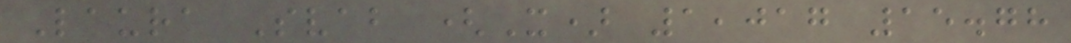Laura Svab (X) 1,017 15.78
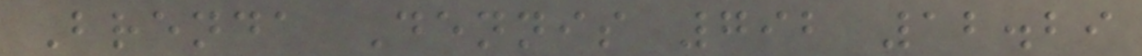Brenda Dennis 792 12.29
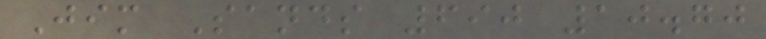Jim Sands 690 10.70
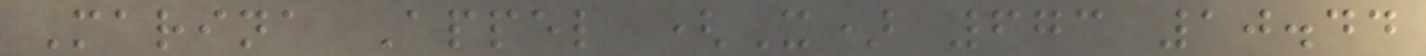Marina Appel (X) 673 10.44
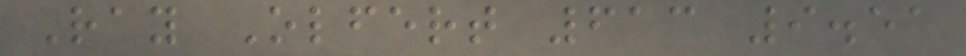Ray Olfert 613 9.51
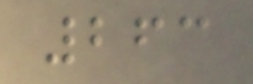263
